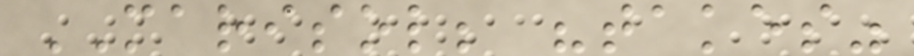MARISOL; "takes"
